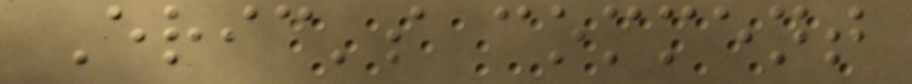Eric's comment
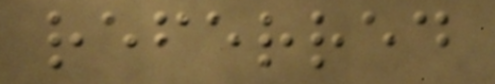referred
